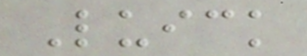Luick
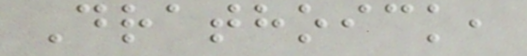Drathoick,
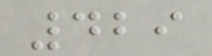429
